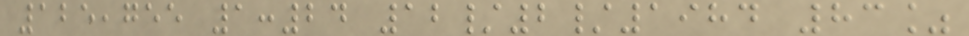125,755 1:24 12/2/1984 83%
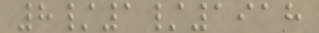8/1/1918
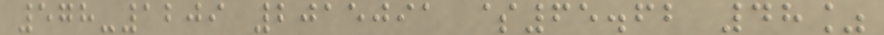578-1209 2015091 $65.62 48%
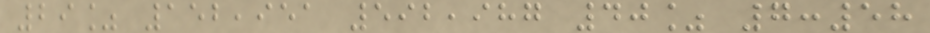29% 152,951 592,987 40% 7:58
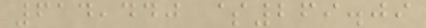614,440 $269.09
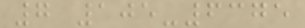7 105-6375
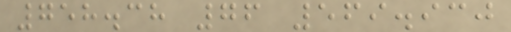758.38 76 569.930
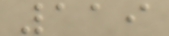119
